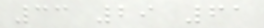33 29 61
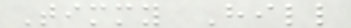Timmy Hill
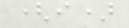(i)
